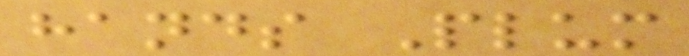hands Plum
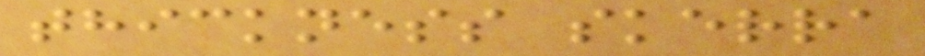thickness skerra
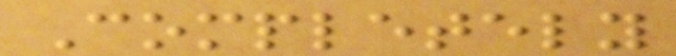Completely
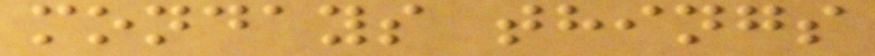mondays things
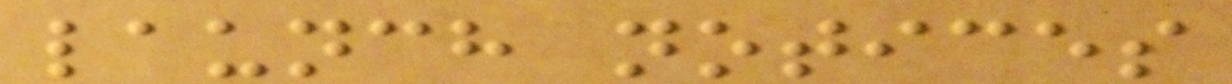launch notices
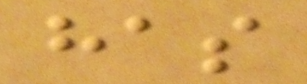has
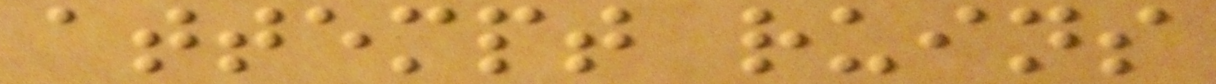attempt ruins
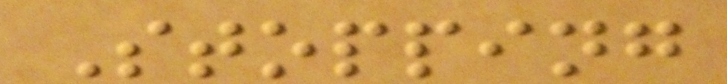Stopping
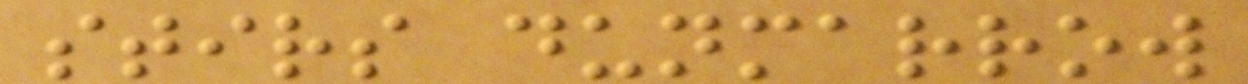stirs dunmarrow
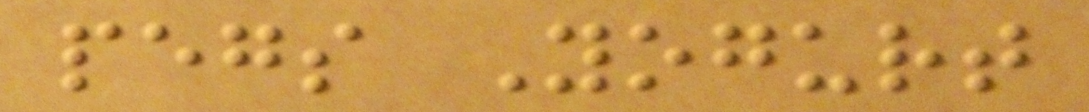pegs Yogurt
